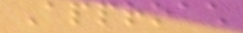Approach
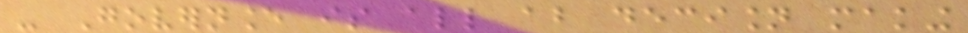- Governance is all about decision making
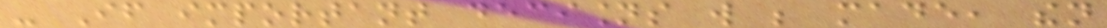- If important decisions will be made, then
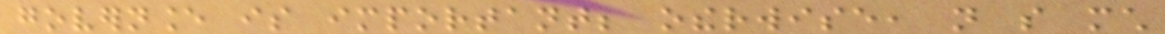governance is important; otherwise, not so much
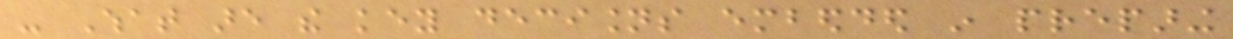- What are the key decisions embedded in preparing
